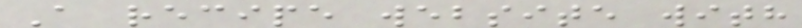A recipe website with
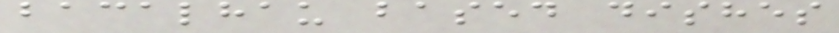bacalhau based dishes
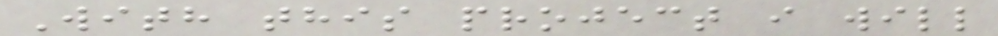With this project i will
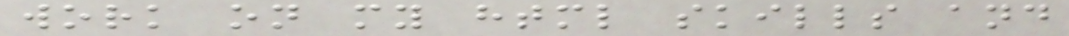work on my html skills and
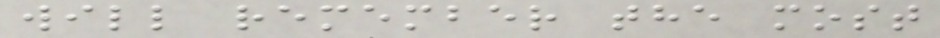will remember the most
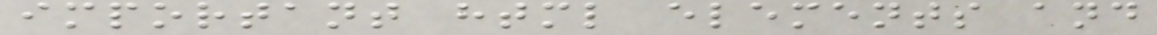important html elements and
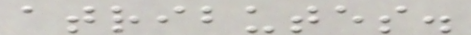atributes.
